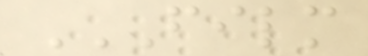FILM
